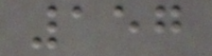157
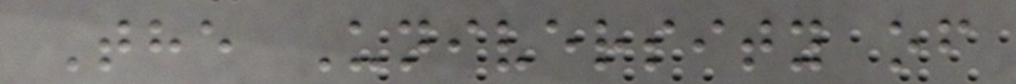The University of
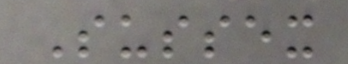Sussex
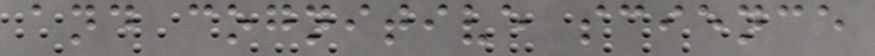and cognitive science
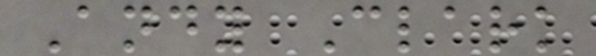Andy Clark
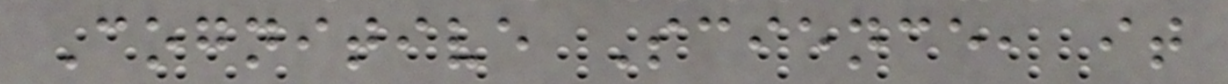Cognitive Science, it
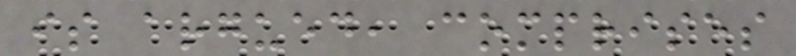is argued, comprises
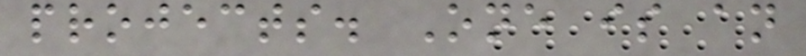projects. One is an
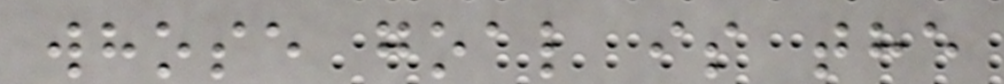whose goal is the
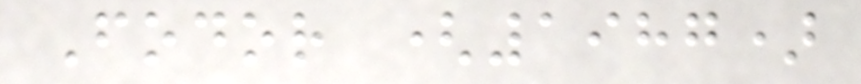Fodor (1987)
